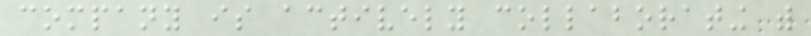company is actively collaborating with
